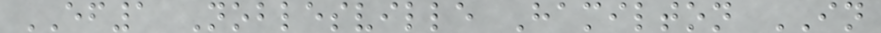EF1 Noblesville Hamilton IN
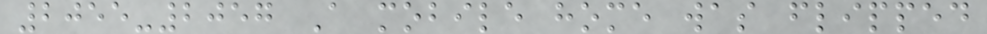2055-2057 A mobile home was flipped
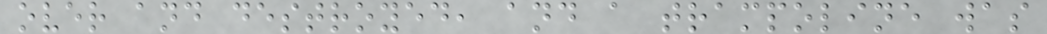over and destroyed, and a trampoline was
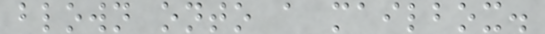blown onto a mailbox.
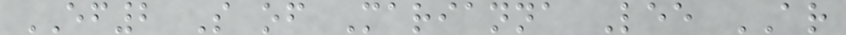EF2 S of Marianna Lee AR
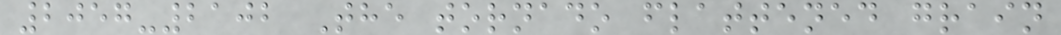2057-2102 The tornado flattened grain
